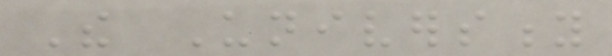The University
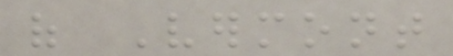of Vermont
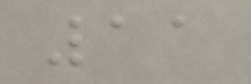11
